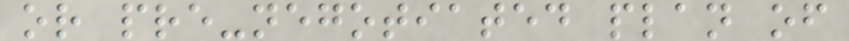or pre-negotiated plan of
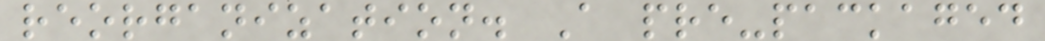reorganization. A pre-packaged
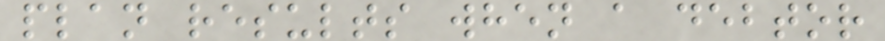plan results when a debtor
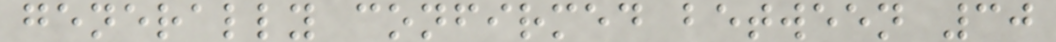generally confirmed between 30
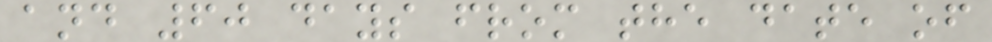and 60 days from the date of
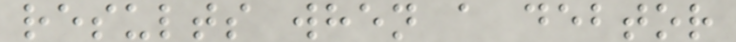results when a debtor
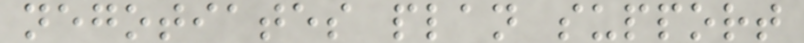negotiates plan support
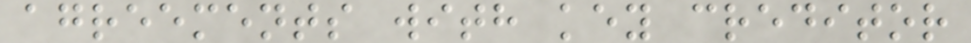agreements with key creditor
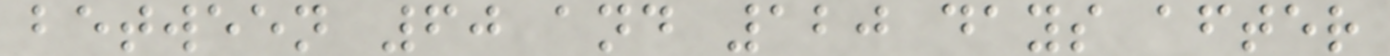between 60 and 120 days after
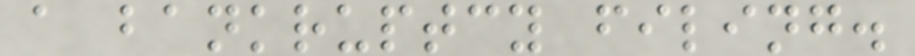a bankruptcy filing.
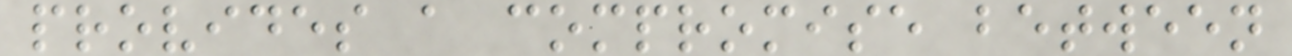provides a compromise between
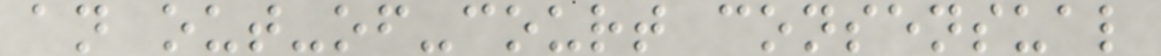an out-of-court consensual
